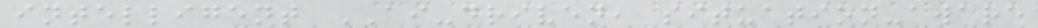intelligent AI-driven, situation-aware
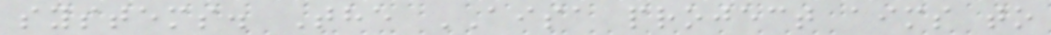systems. The AISA project aims to
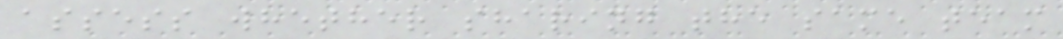assess whether sharing the same team
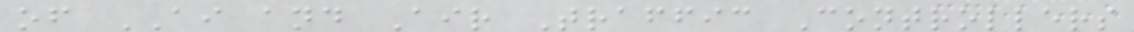of AI and Air Traffic Controllers
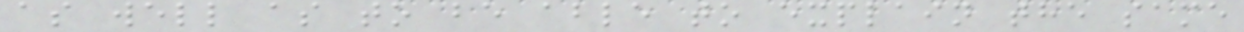as well as to be able to explain the same
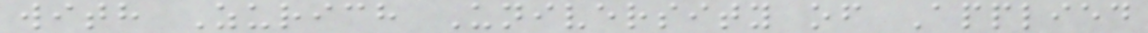with Zurich University of Applied
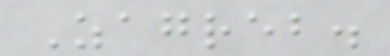Zagreb.
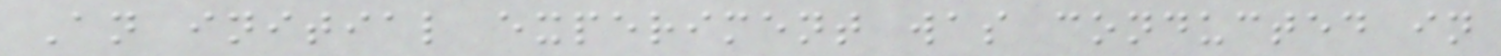An initial experiment was conducted in
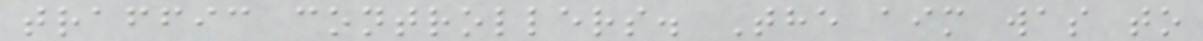traffic controllers. The aim was to
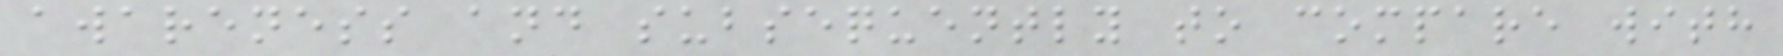awareness and subsequently to compare with
